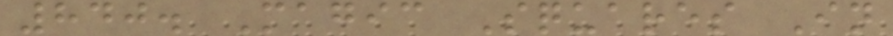840. Magic Squares In
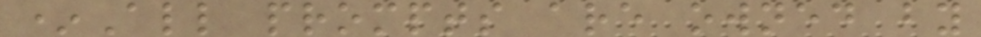*All prompts are owned by
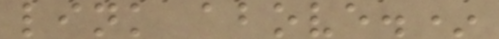link above.*
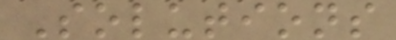Solutions
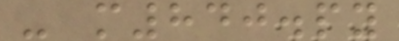- m840.py
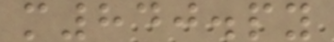m840.py
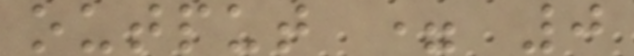output = 0
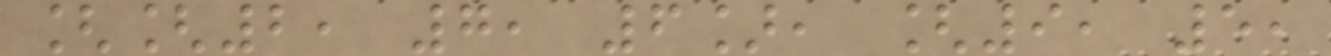[[2, 7, 6], [9, 5,
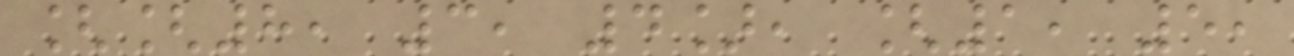[[8, 3, 4], [1, 5,
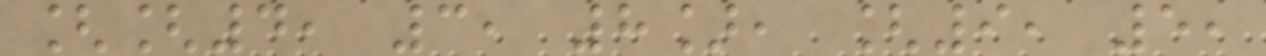[[4, 3, 8], [9, 5,
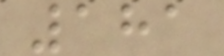181
